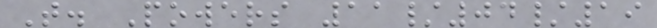T. Powers 11/04/19
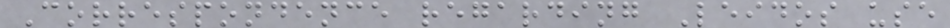Correspondence regarding Leidos use
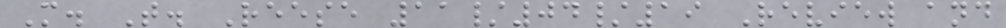M. T. Reese 11/04/19 Review and
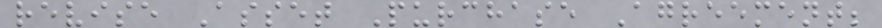revise Asset Purchase Agreement;
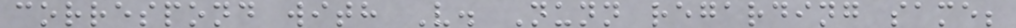correspond with V. Nunn regarding same;
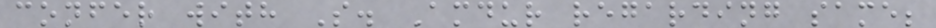confer with S. Amdur regarding same;
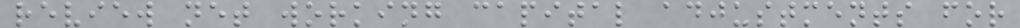review net working capital adjustments for
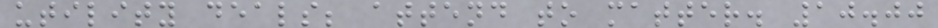utility deals; attend to matter. 10.00
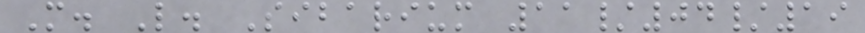M. L. Sibarium 11/04/19
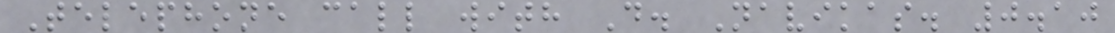Telephone call with D. Navikas. 0.10
